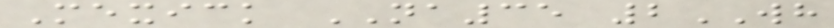Mexick NA35 2WH
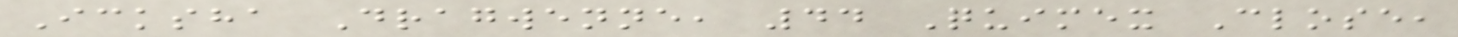Icksha Dragwenne, 44 Quimex Close,
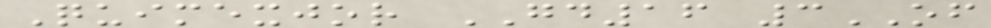Quimexjor GD16 3OF
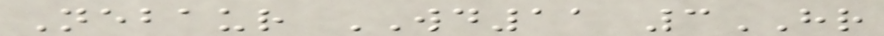Nebaur WD11 3HR
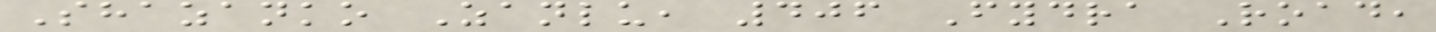Shazanko Zanlu, 406 Fydra Road,
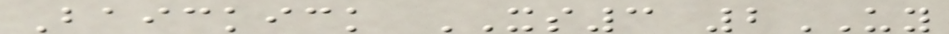Baickick XS3 2UY
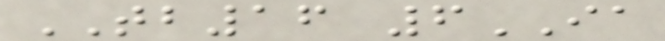TB16 6IA
